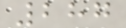287
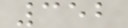352
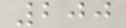200
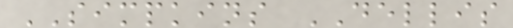SIMPKINS DELLIS
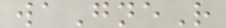waGneR
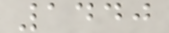1440
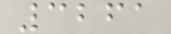3261
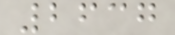2637
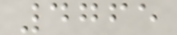4765
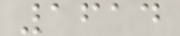1614
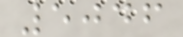5046
